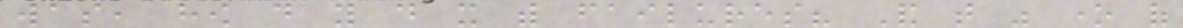was, how do you do it with failures? And that was one of
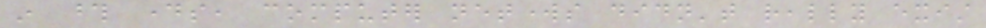in those days, computer networks didn't really exist
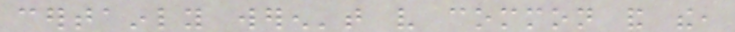certainly weren't very common and the,
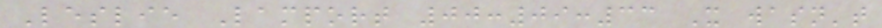Leslie Lamport 00:09:33 It wasn't
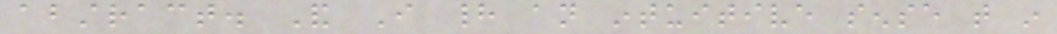abstract. And I had an intuitive sense that in
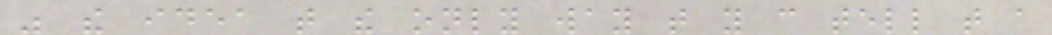was the idea that the only way that you can tell that a
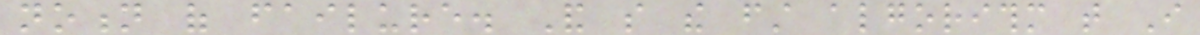notion of failure. And so the first algorithm that I
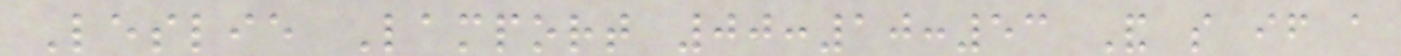Leslie Lamport 00:10:53 And so if a
